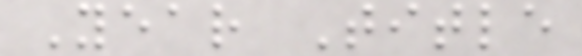Year Title
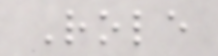Role
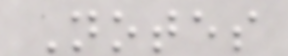Notes
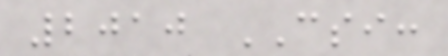2010 CSI:
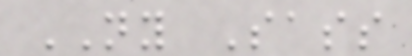NY Sass
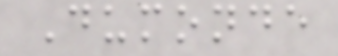Dumonde
